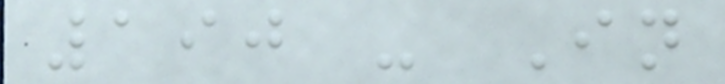190 - In
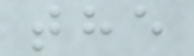the
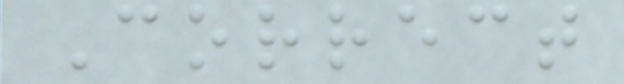Correct
